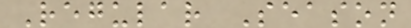Regular Season
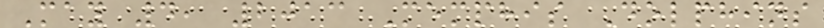May 4, 2013 Memphis Dolphins
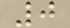0
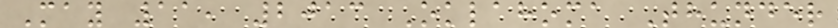May 11, 2013 Oklahoma Thunder
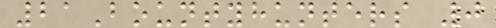21Bountyhunters 0
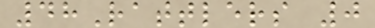48Rattlers 0
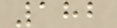182
